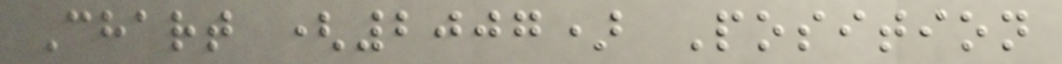Chart (2007) Position
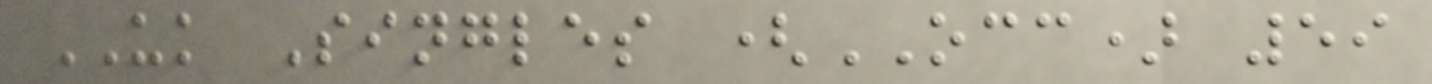UK Singles (OCC) 59
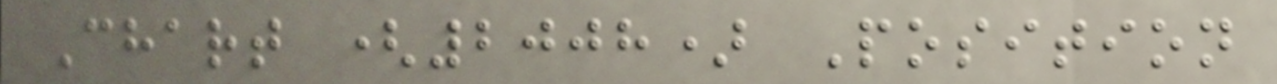Chart (2008) Position
